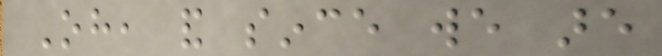Oh, and since we are
